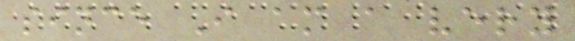since I am a very
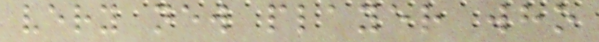very new player who
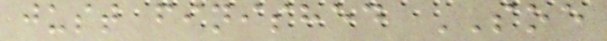just finished SOE
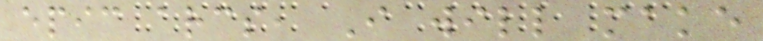epic arcs, I will make
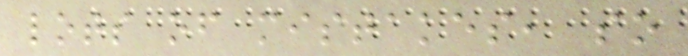lots of mistakes, so
